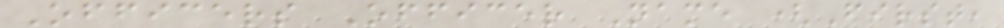Officers Officer Name (First,
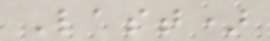Last)
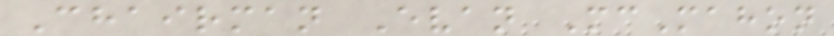Chairman Evan McMahon
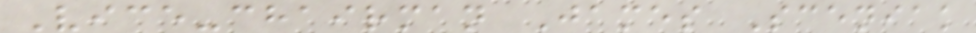Vice-chairman James Sceniak
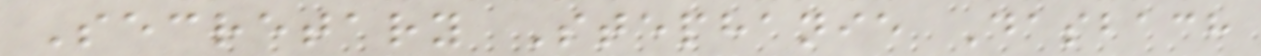Secretary Stephanie Dasbach
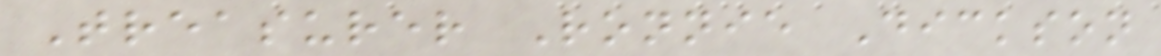Treasurer Ronnie Dickson
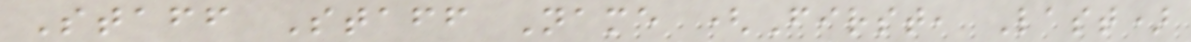Staff Staff Name (First, Last)
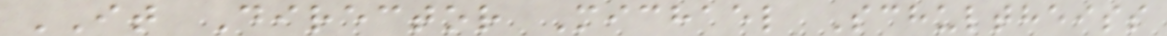IT Director Michael Schultheiss
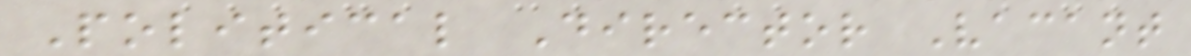Political Director Vacant
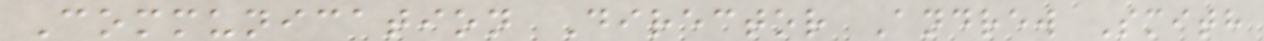Communication Director Andrew Smith
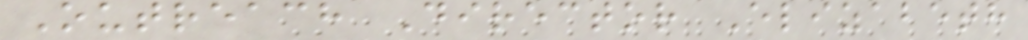Outreach Director Elizabeth
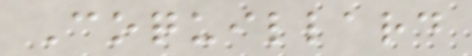Coquillard
